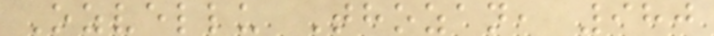Ozvellu Thozan, 980
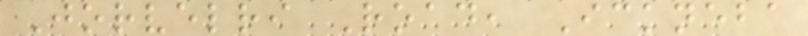Jorvelri Road, Ickneba
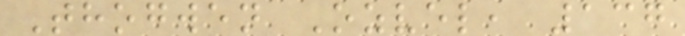Thogwen Ozvel, 137
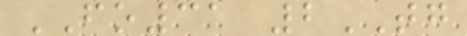FO31 2TG
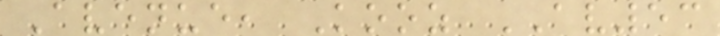Avenue, Kooz AV53
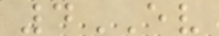4EV
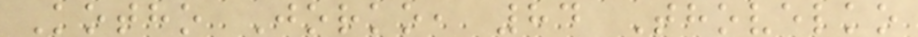Kotho Jorko, 84 Thovelko
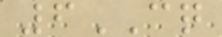6CQ
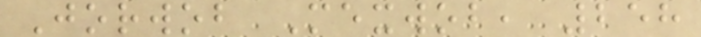Jorwob Mexwob, 258
